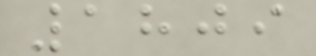1809
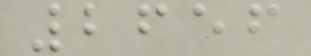2656
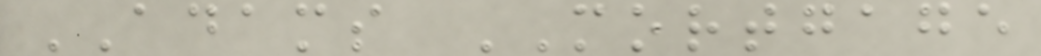ADAMS MORTGAGE
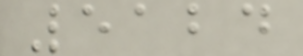5124
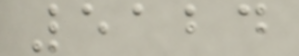5124
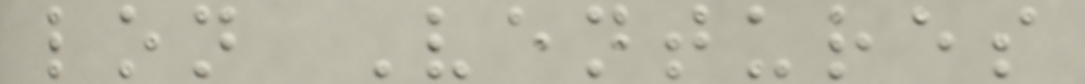lon Ventures
